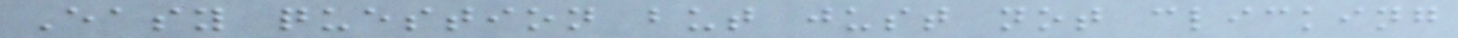Easy question but just not clicking
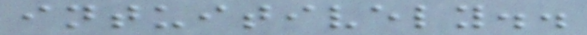intuitively..
